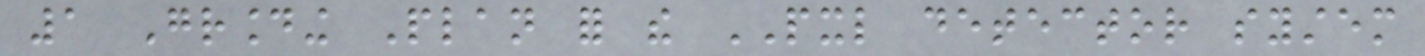1 Grounding Plan for the PXL detector system
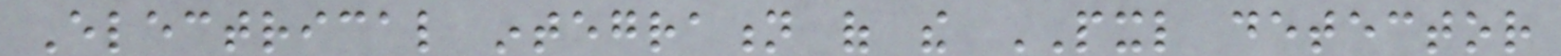Electrical integration of the PXL detector
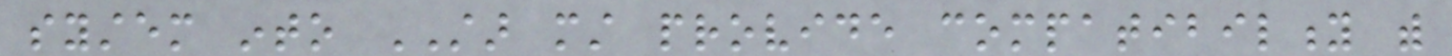system into STAR must provide compatibility with
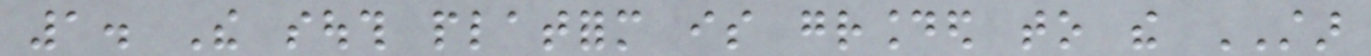1. The south platform is grounded to the STAR
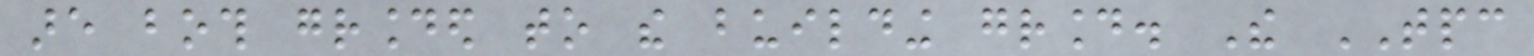are both grounded to the building ground. The TPC
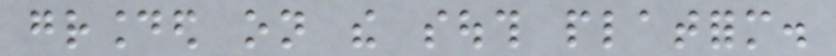grounded on the south platform.
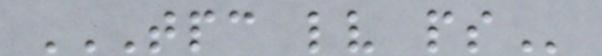TPC LV PS
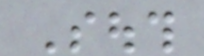South
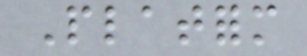Platform
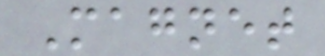Magnet
